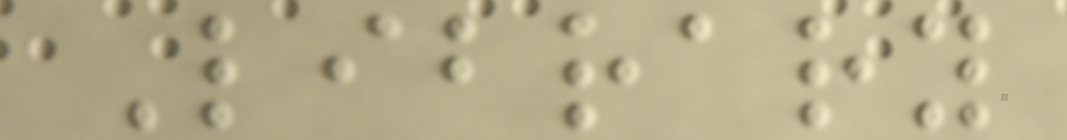Library
